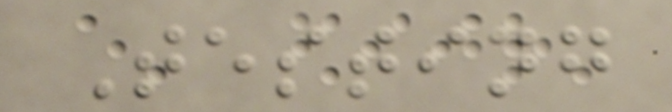Testing
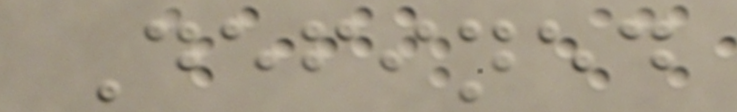Defined
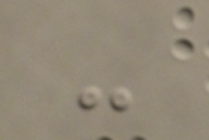-
